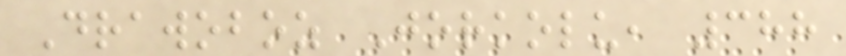Drawoboz Jorkolu, 388
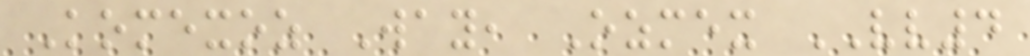Komexoz Way, Ozmex VV4
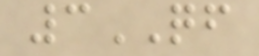3QF
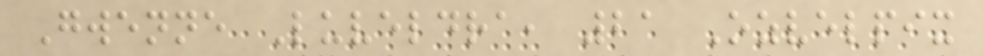Gwenne Luveldra, 21 Ozvelpix
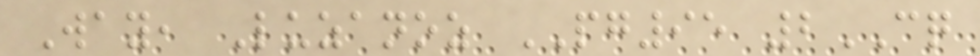Way, Luzanoz PG95 2CQ
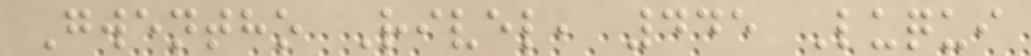Gwentho Rivel, 445 Luqui
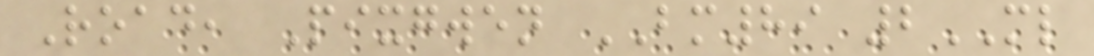Road, Pixgwen BM89 2ML
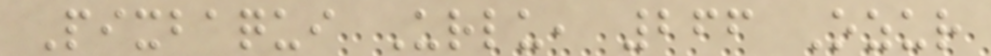Pixbaqui Urlu, 266 Ozur
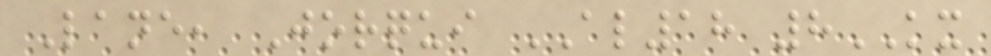Lane, Jorqui AL18 8KX
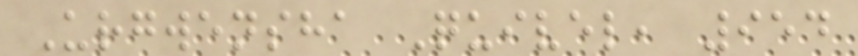Urgwensha Quivel, 954
